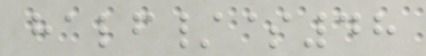half/$48
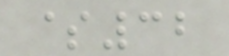$32
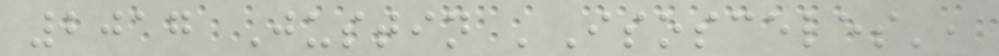2017 Justin 'Isosceles',
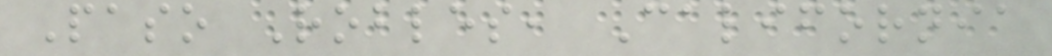Paso Robles, California
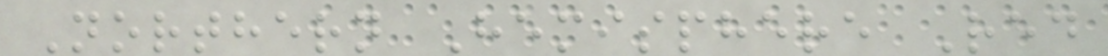Northern Hemisphere Red
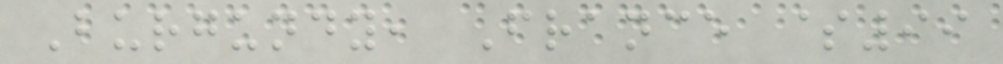Burgundy, France $99
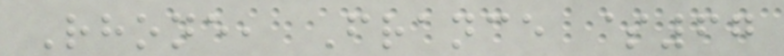Rhone, France $67
